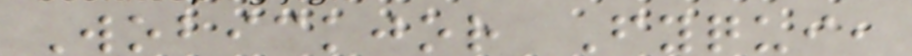Wobickjor Fyqui,
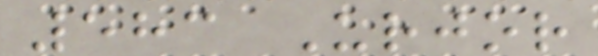583 Urjor
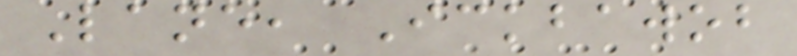Lane, Ickbawob
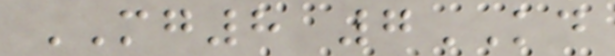MG8 7KD
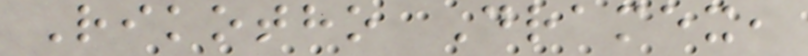Rikotho Dramex,
